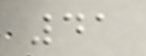41
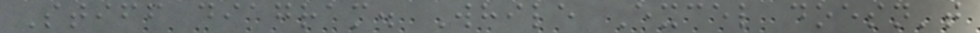Stiff diagram. While Excel doesn't
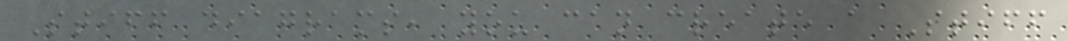Stiff diagrams, you can create a Stiff
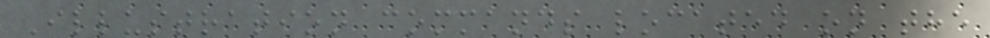Illustration commands located on the
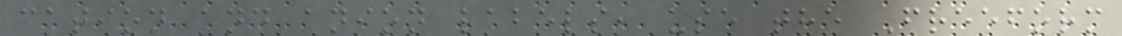cation and anion labels, use the Freeform
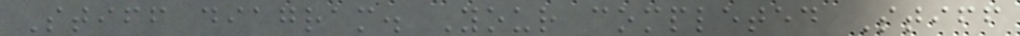Stiff diagram. Your completed Stiff
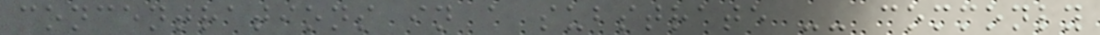concentrations in a substrate -- commonly
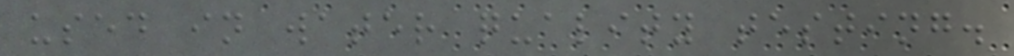used in water quality testing.
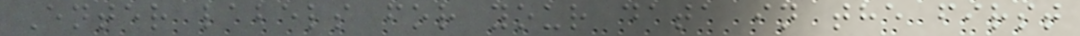Enter labels for your data in the first
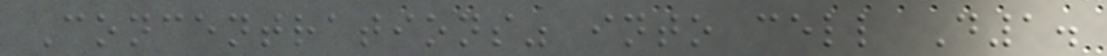Concentrations" into cell D1.
